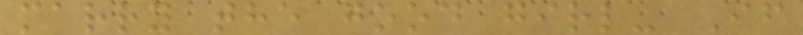marry the good girl- If
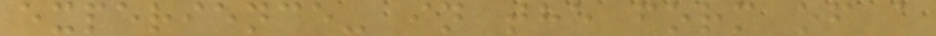experience- in the form of a
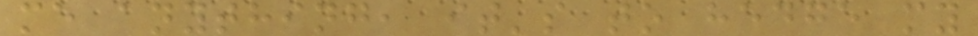me anything, it's to hedge my
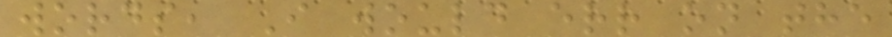words, I would err on the
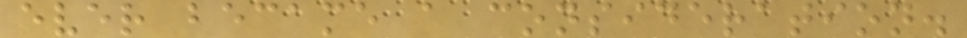ever became a consideration.
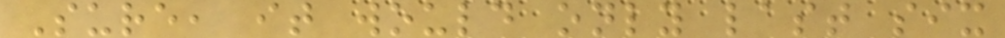Sure, it would only last six
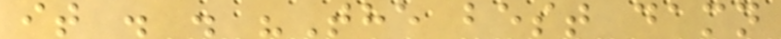it . . "The best damn
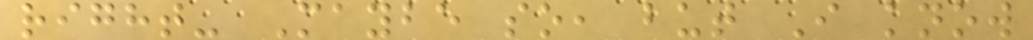right- Maybe so, but I know
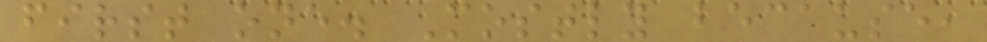first one. Mostly because,
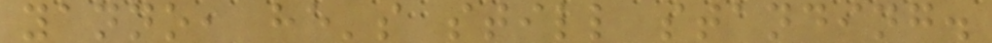yanno, he's still standing.
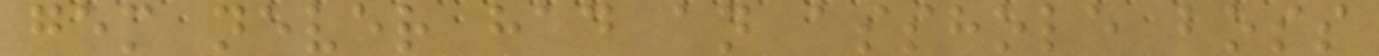gem never had an asshole boss
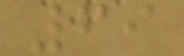69
